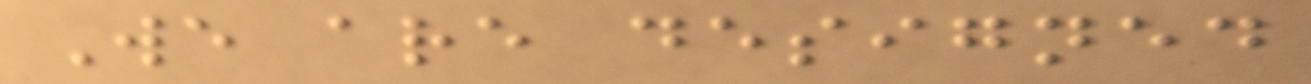We are designed
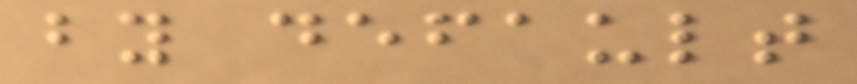by default
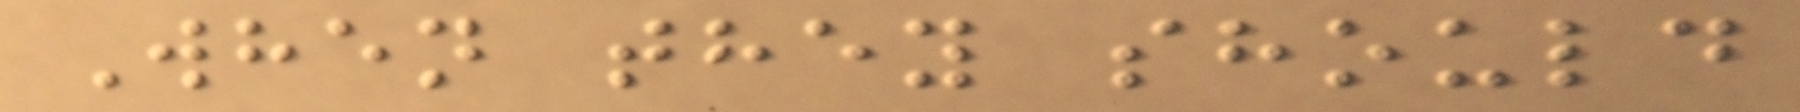When they should
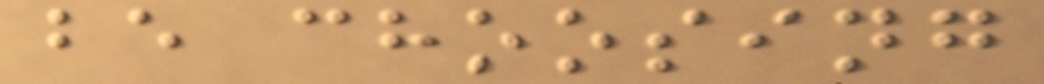be choosing
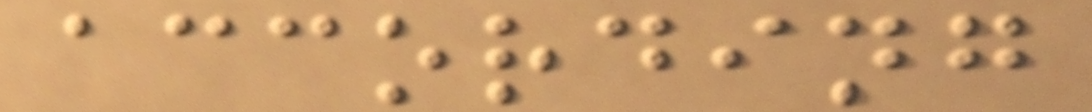according
